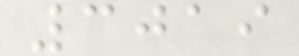3019
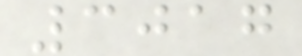3017
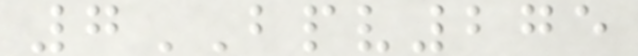7BPV275
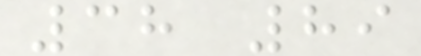38 89
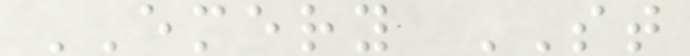EMERY ST
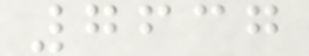7637
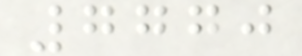7770
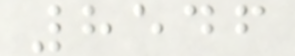8546
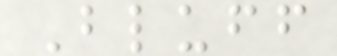Bluff
